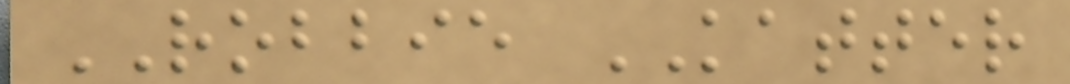ROBBIE KATTER
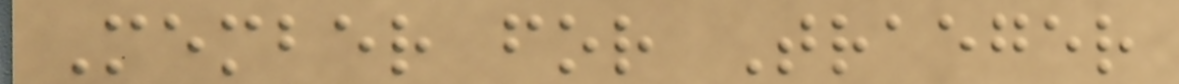Member for Traeger
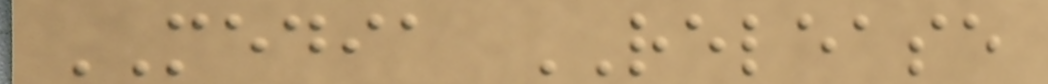MEDIA RELEASE
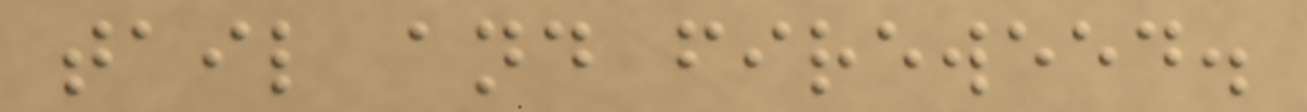tail and fireweed.
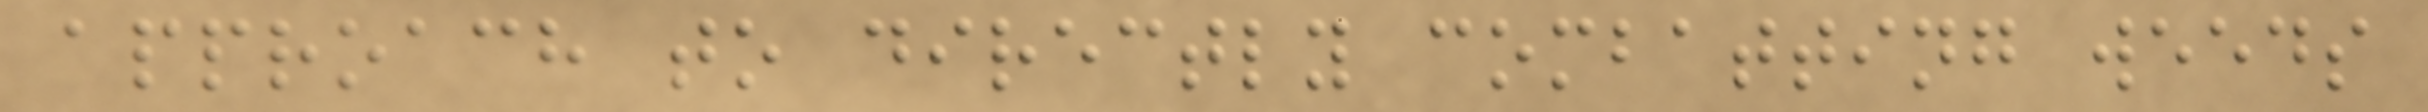approach to directly combatting weeds
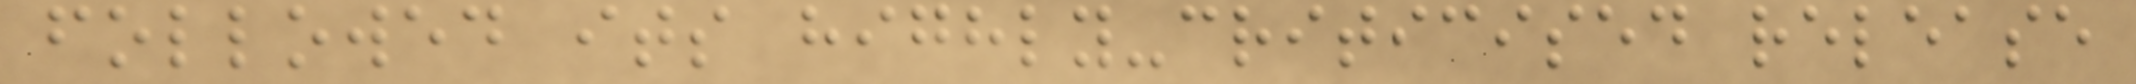followed its highly-criticised release
